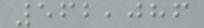562,086
